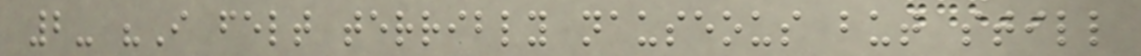2- "I felt terribly nauseous but still
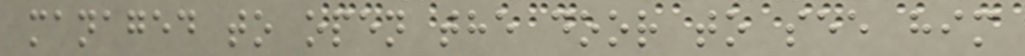managed to open the door to see him
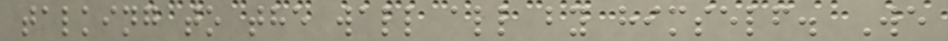talking to the wall all by himself. We
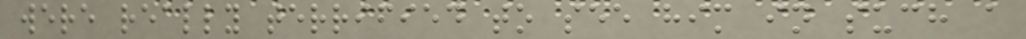were really terrified to see him in such a
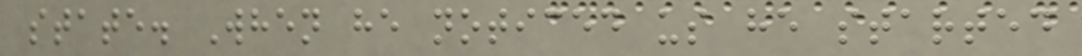state. When he noticed us he started
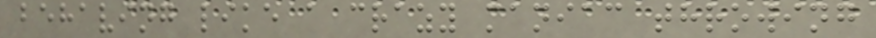behaving like a crazy maniac throwing
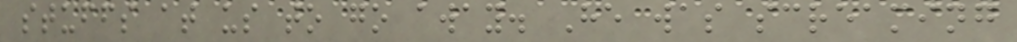stuffs at us to go away. He was screaming
